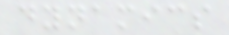dynamics
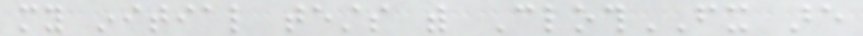my initial tests with ClothFX are
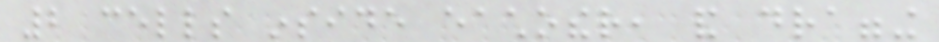2 cells inside eachother, and dragging
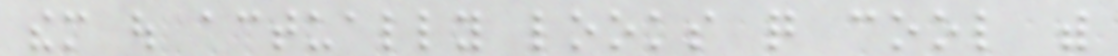them out actually looks quite cool with
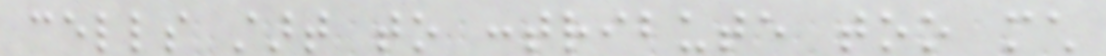cells start to contribute too much
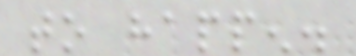to happen.
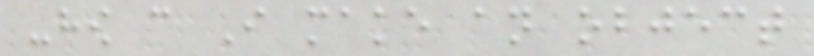-how can I make an object
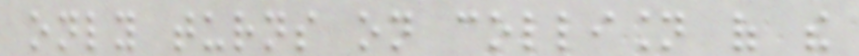only turns on collision of the
